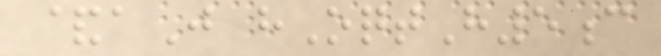&aJ hOqtH5c
